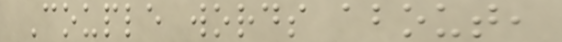Couple words about,
